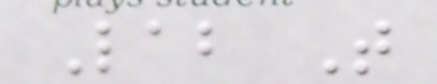Lab T
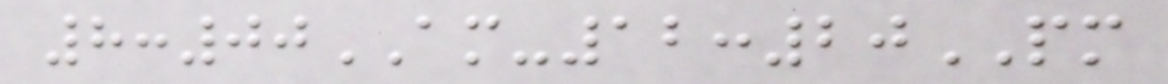8:00AM-12:20PM
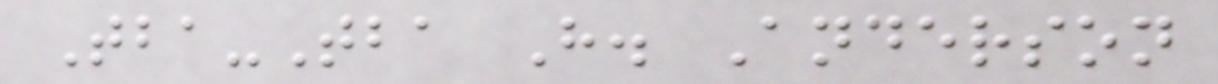Tba-Tba H. Anderson
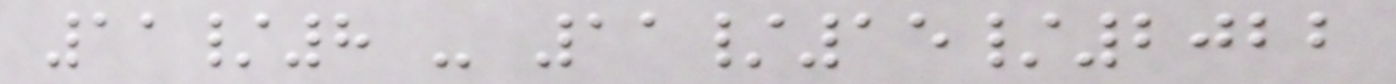11/8 - 11/15/2022
